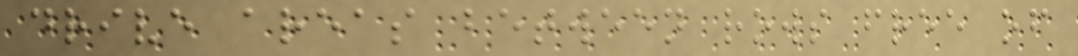drive areas between rows free of
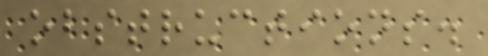obstructions.
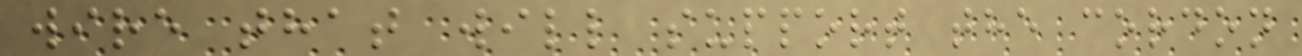wire that will support the cordon
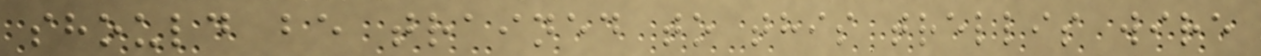should be trained to this trellis wire
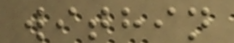within
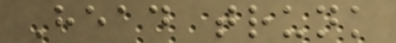Head trunk
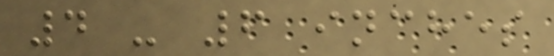4 - 6 inches
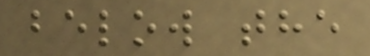below the
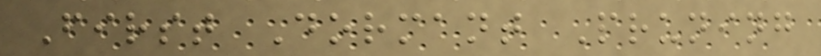First Dormant Pruning
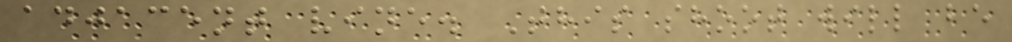adjacent vine. This shoot will be
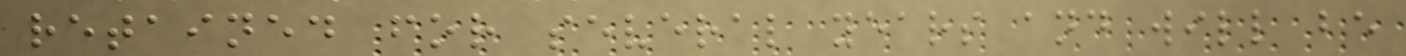retained for several years and will be
